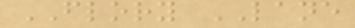FLORY LANE
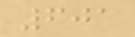601
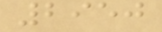2950
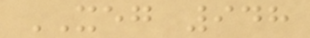XEG 948
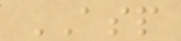ASP
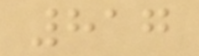817
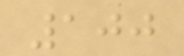100
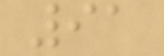91
